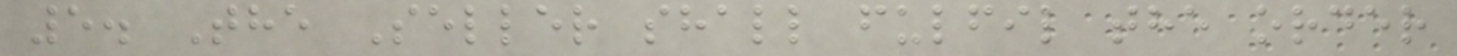5. The Seller shall fulfil the order
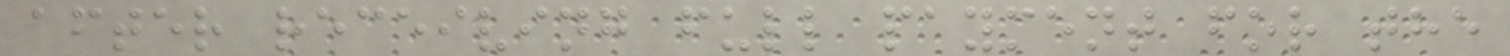after receiving full payment for the
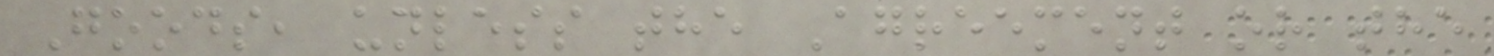Goods, unless the Agreement or the
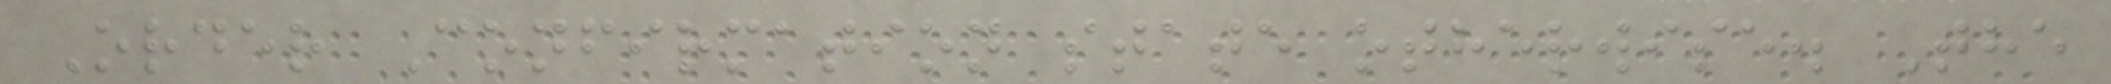Order Confirmation state otherwise. The
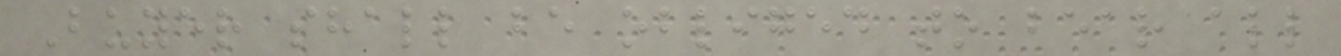Buyer shall be obliged to bear all
